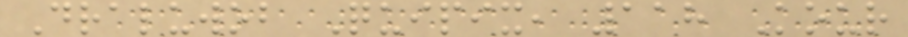Draluwob Quipix, 118 Kour
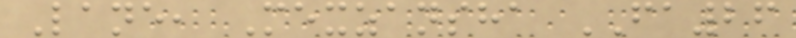Lane, Mexzansha FA26
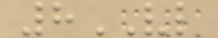8VL
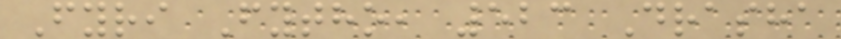Fyri Fytho, 523 Drasha
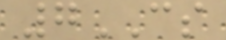7CS
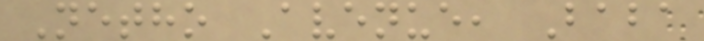Netho Avenue, Baba
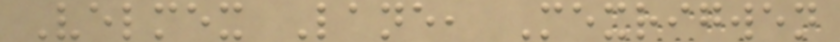Velmex Lane, Mexrigwen
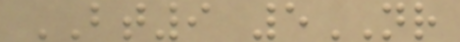BT9 5NR
